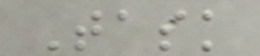Task
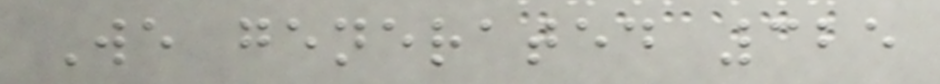We generated 325
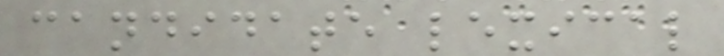candidate lexical
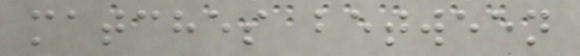matches between
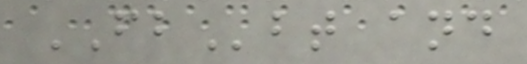FBbt and
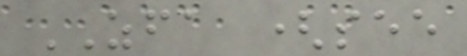ZFA (see
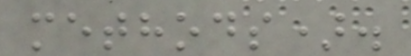methods).
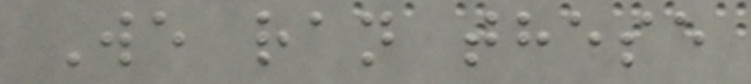We ran these
